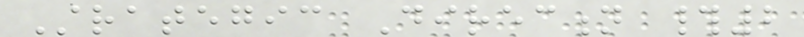Strategic Direction #2
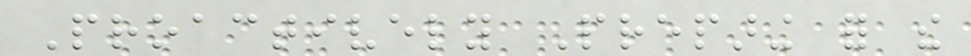Proactively Preparing for the
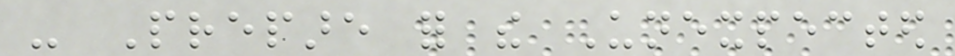- Prepare for the Unexpected
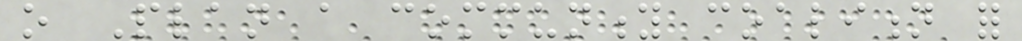o Plan a community coalition for
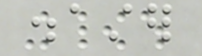disaster
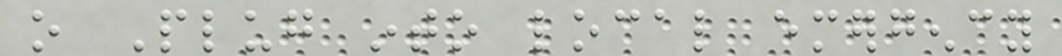o Plug into local emergency
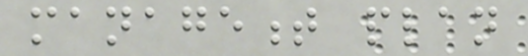management plan
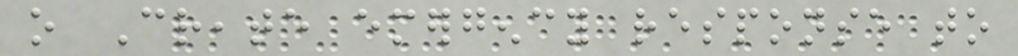o Create emergency response to
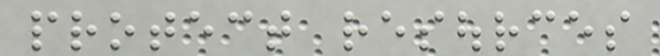protect resources
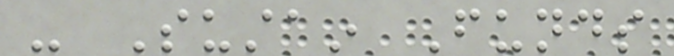- Sustain Funds
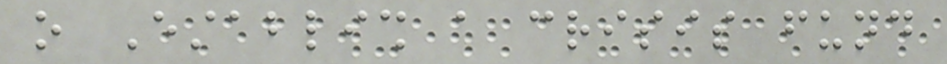o Establish a crisis fund
